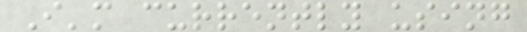I'm currently using
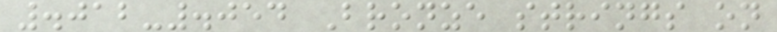.012-.054 Bronze strings on
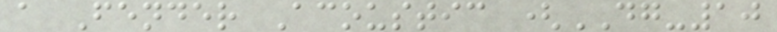a Fender Acoustic (DG-10
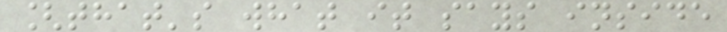[that's what it says inside
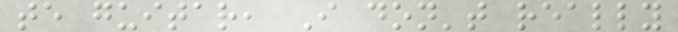te guitar, I don't really
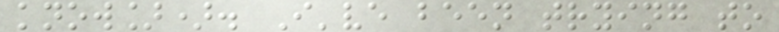know]). I've been trying to
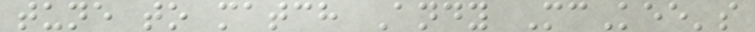tune to match Andy McKee's
